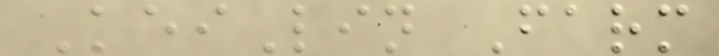KeiLin Farm
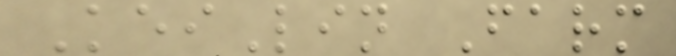KeiLin Farm
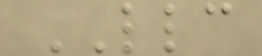LLC
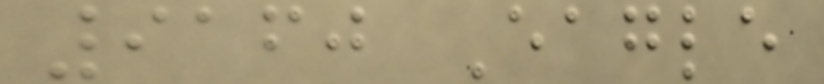9160 Eagle
